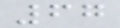67
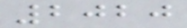2020
